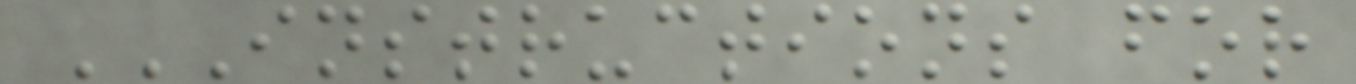INSTRUCTIONS FOR
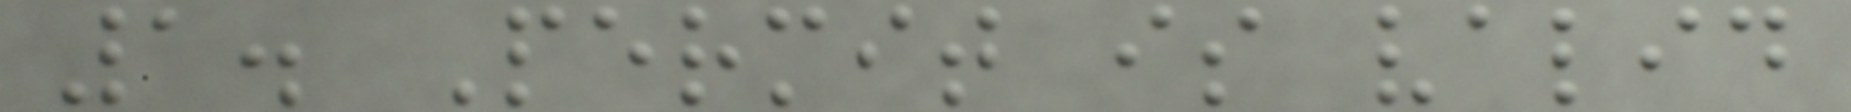1. Permit is valid
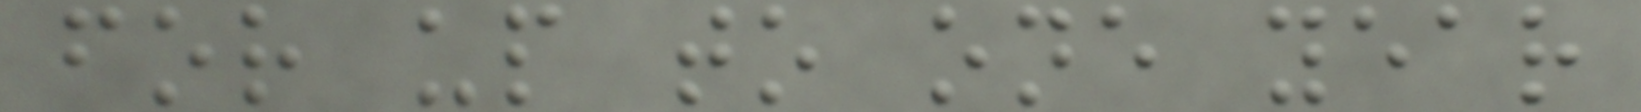for up to one year
